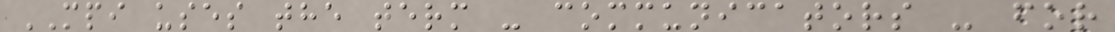MPI uses the term - communicators - for
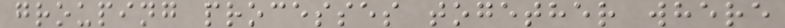grouping processes together where
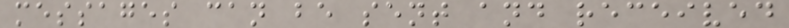messages can be sent and received
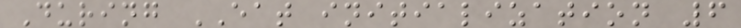During EAT initialization 6
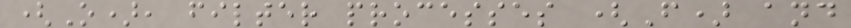(O), filter processes (F) and
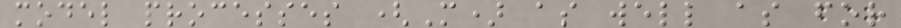model processes (M) as well as for
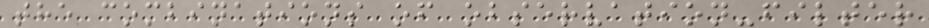the combinations of observation-filter
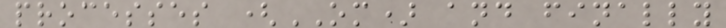processes (OM) and finally
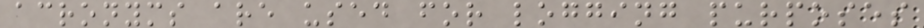acronyms are used for logging purposes
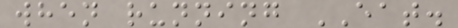when running EAT.
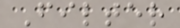Filter
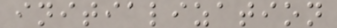initialization
